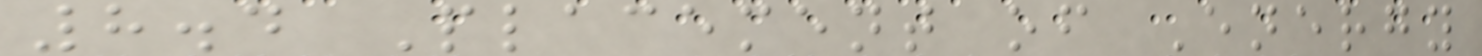8.4 Placement of Energy
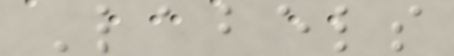Labels
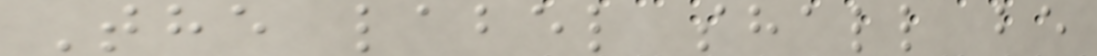The label shall be
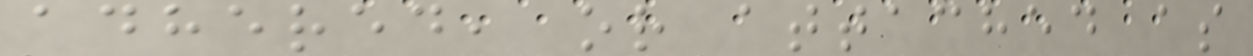adhered, or attached as
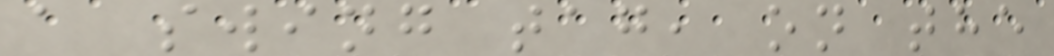a swing tag, on the
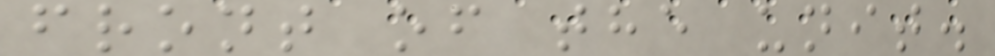front of the unit.
